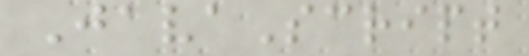JavaScript
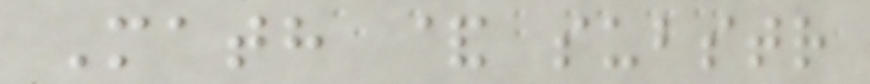Math & substr
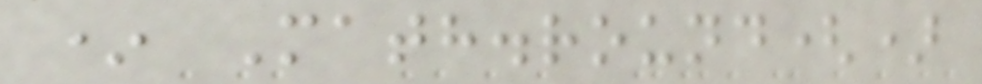* Math.round()
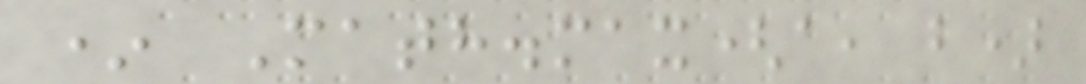* Math.max(a, b)
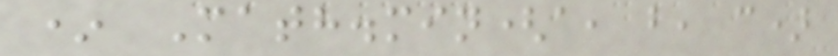* Math.min(a, b, c)
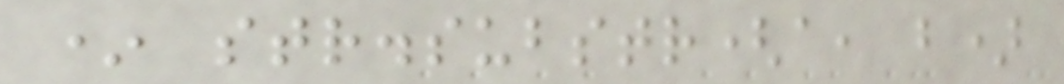* str.substr(a, b)
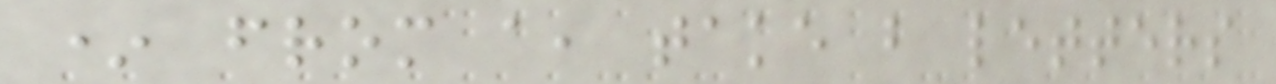* from a, take b letters
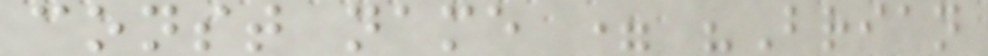const name = "Brian
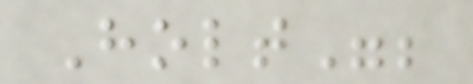Holt";
